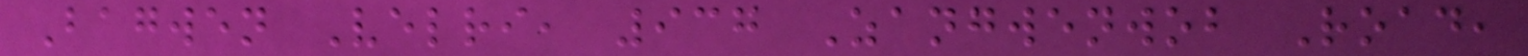Bagwen Velri, 937 Zangwenwob Road,
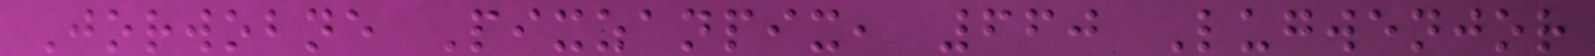Jorwobne Pixzanpix, 660 Lugwenjor
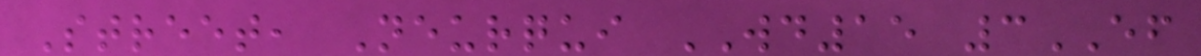Street, Neurqui WD15 3EF
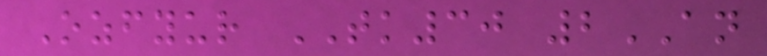Ozfyur TK30 2AN
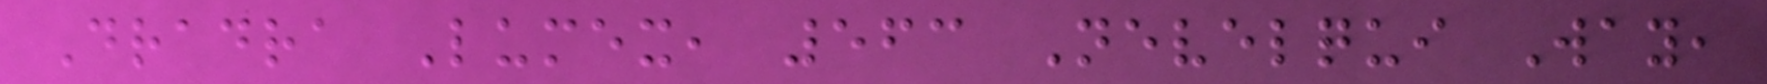Dradra Lumex, 563 Nevelqui Way,
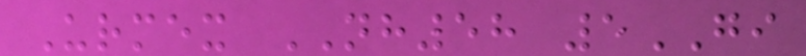Urmex NH58 5GI
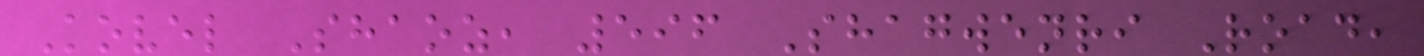Kovel Shaoz, 596 Shagwenri Road,
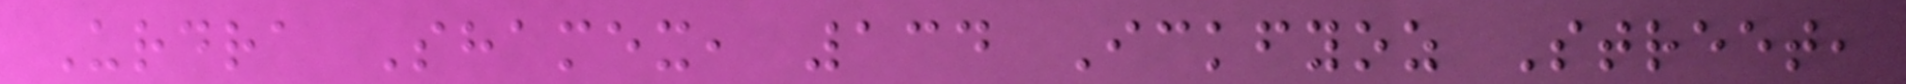Urdra Shamex, 134 Ickfyoz Street,
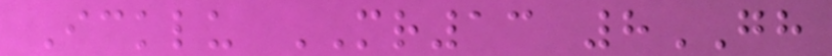Icklu MR13 8GH
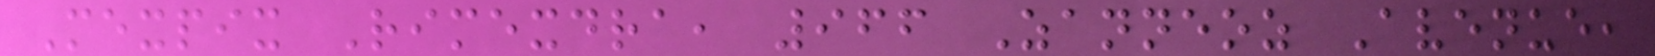Mexpix Rimexdra, 966 Zanneoz Avenue,
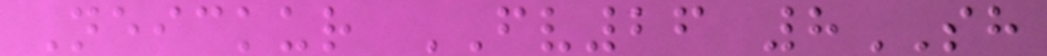Neickur FV26 8SH
